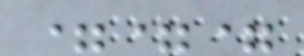===
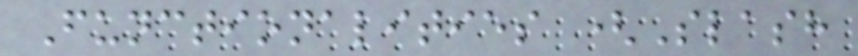Functionalities (Slash
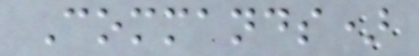Commands)
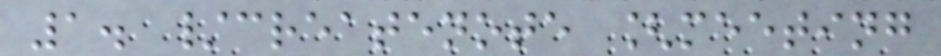1. /createnote [meeting
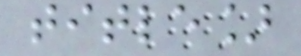title]
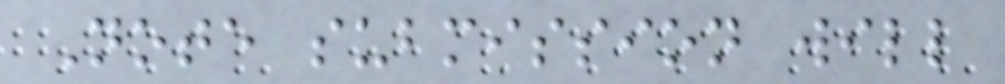Note submission will
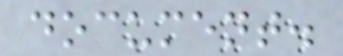document.
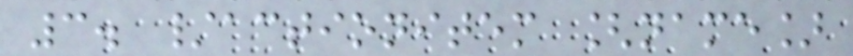3. /actionitem [name]
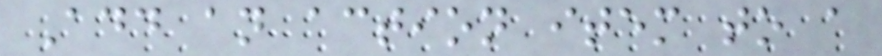Add an action item to a
